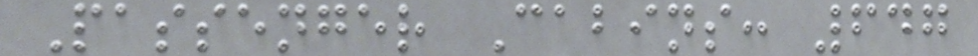Passenger Cabins: 647
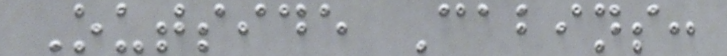Outside Cabins:
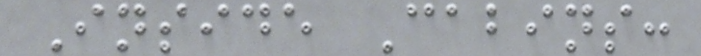Inside Cabins:
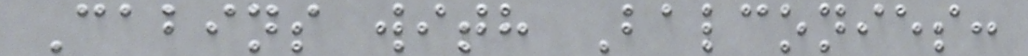Cabins with Balconies:
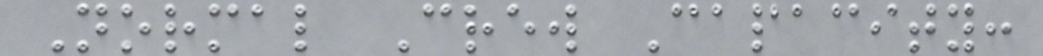Normal Crew Capacity:
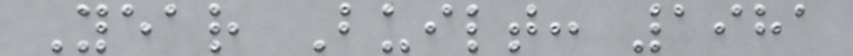Year Built: 1981
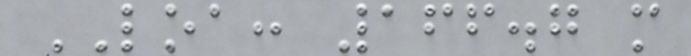LOA: 166.7 m
